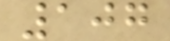107
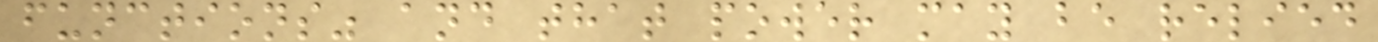functions" and that power may be relied
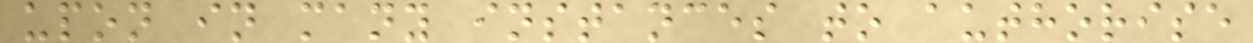upon in many instances to authorise
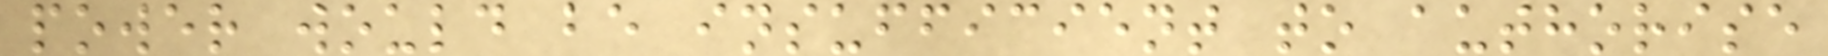power would be insufficient to authorise
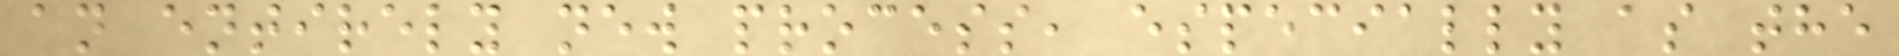an entirely new process, especially as the
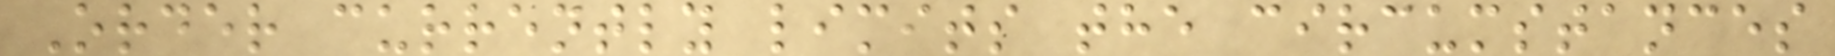Order currently limits the circumstances
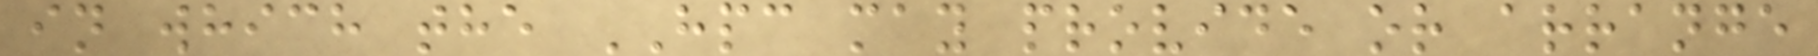in which the HPC may provide or arrange
